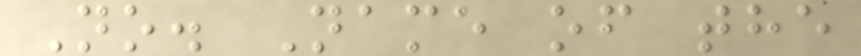No. Name of the
